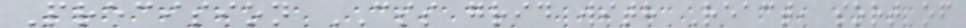Precision CSS grid with React, sort of
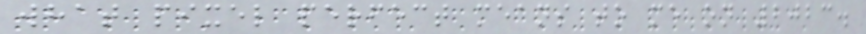what pixel perfect means to me on 2023.
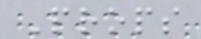Props
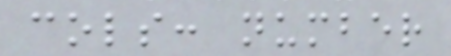cols: number
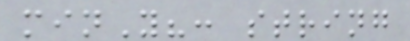minY?: string
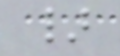}
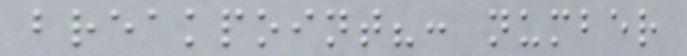breakpoint?: number
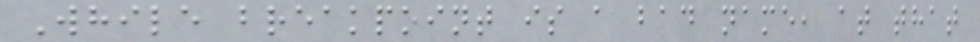While breakpoint is a bad name, at that
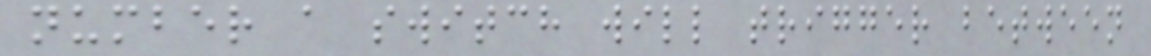number a switch will trigger between
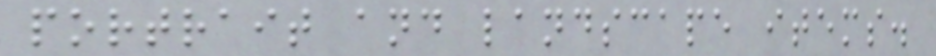portrait and landscape items.
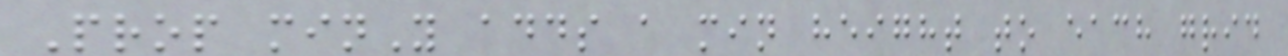Prop minY adds a min height to each grid
